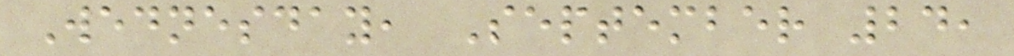Wednesday, September 24,
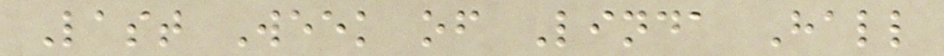Last Week of Linda Hall
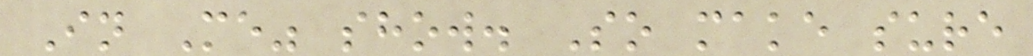In Me" show. So make sure
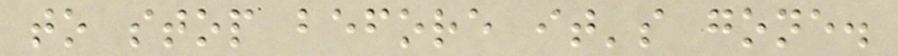to stop before it's gone.
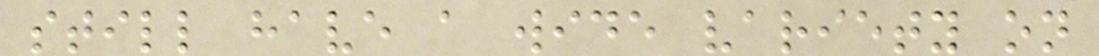still have a wide variety on
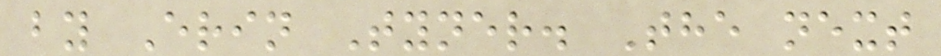by Erin Tyner. The next
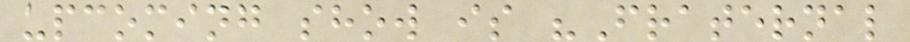upcoming show is "Fraternal
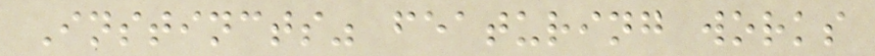Instincts" featuring works
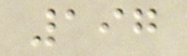197
